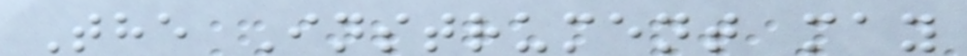The Instrument may
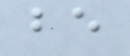be
